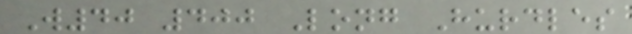W40 400 Long Hurdles
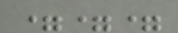===
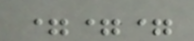===
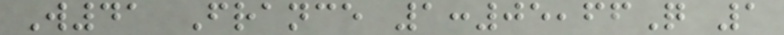W41 France 1:05,66Q 1
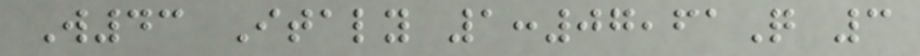W43 Italy 1:07,61Q 3
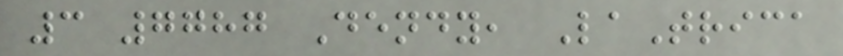3 7787 Dendy, LaTrica
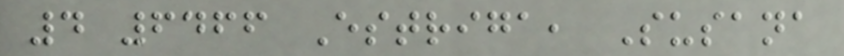4 6466 Estriga, Susana
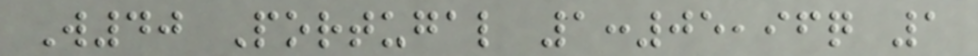W40 Portugal 1:05,96q 1
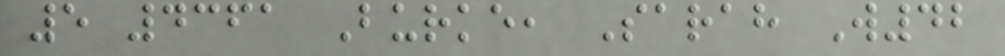5 4361 Burke, Sarah W42
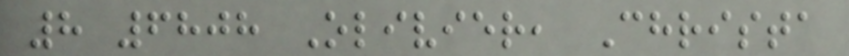8 6808 Olivier, Christa
